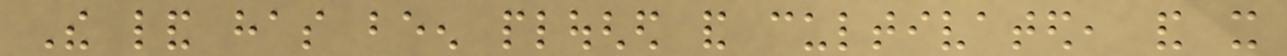The land has been ploughed and cultivated, and it
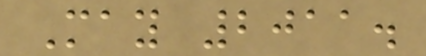May 2011.
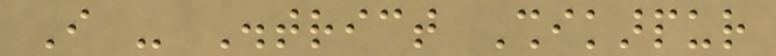I - District Shikarpur
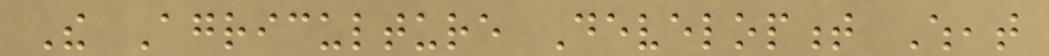The Agriculture Development Wheat
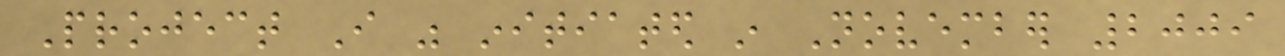Project I was initiated in November 2009
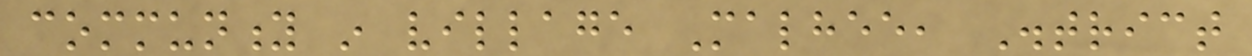community in village Malhee, District
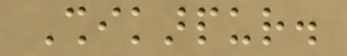Shikarpur.
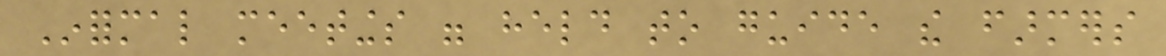Informal meetings were held to guide the farmers
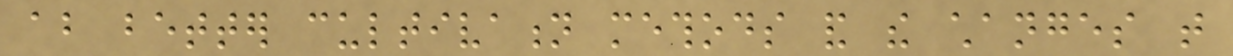about better cultivation methods and the changes that
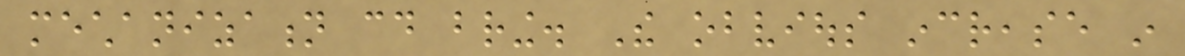mechanization could bring. The obvious increase in
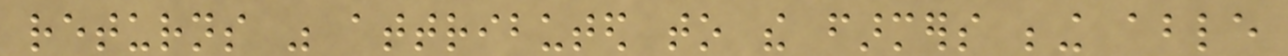returns was attributed to the farmers being able
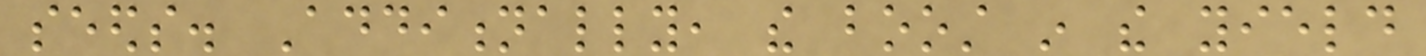seeds. Additionally, the boost in the yield
